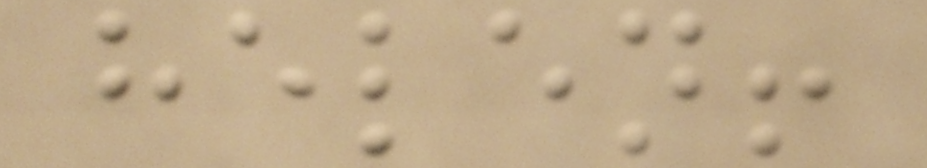helen!
